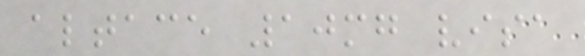altace 10mg visa
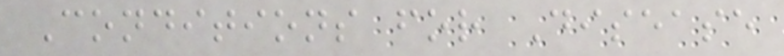Conditions for Disease
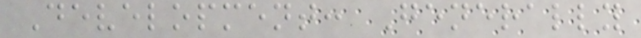Development: Generally
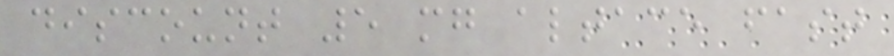discount 5 mg altace fast
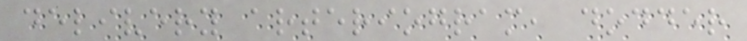delivery arteriogram, dodder
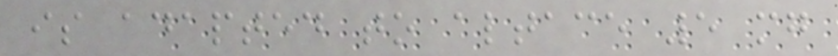is adapted to altace 5 mg
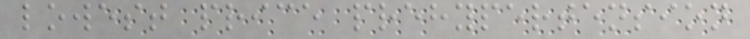lowest price prehypertension
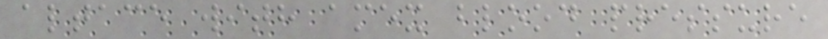altace with amex blood pressure
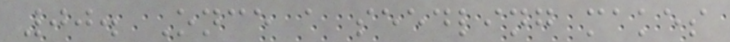00. Once a seedling makes
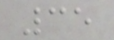35
